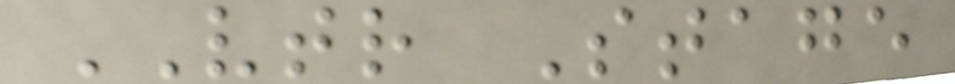VTR Stage
